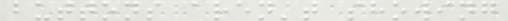buttons aren't showing
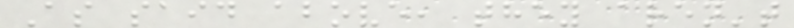As said above, they aren't
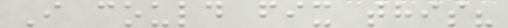I could fix this?
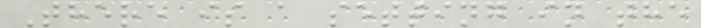There is a setting in the
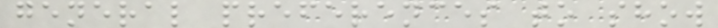general preferences to show
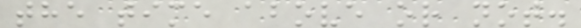the time above or not.
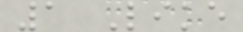1 Like
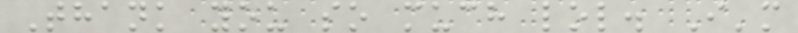Thank you so much lol. I'm
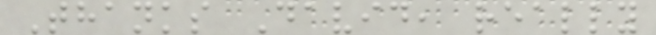Thanks David, really
